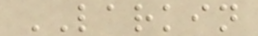LARKIN
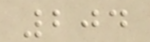204
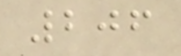206
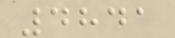4841
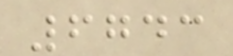6743
